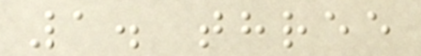1. three
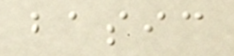basic
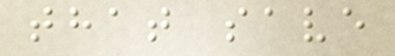that save
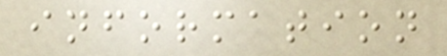information
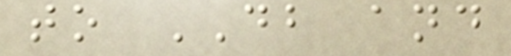to DB and
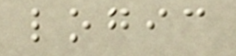logic
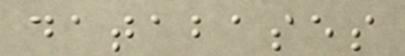databases
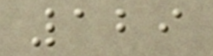129
